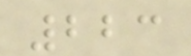223
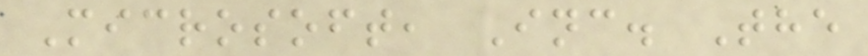Microsoft, Inc. The
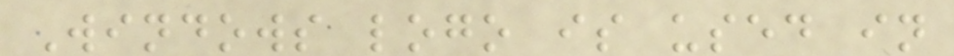Windows logo is used in
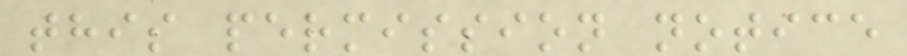this permission notice
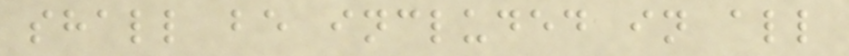shall be included in all
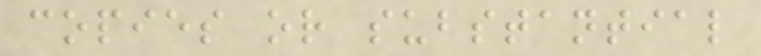copies or substantial
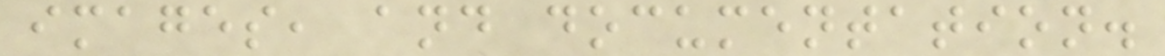images, and documentation.
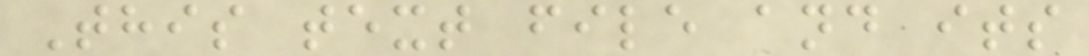This text file and its
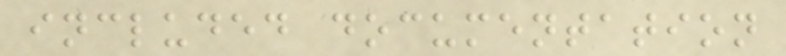included documentation
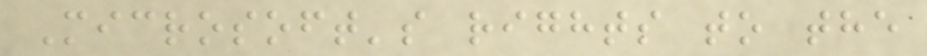Microsoft's rights to the
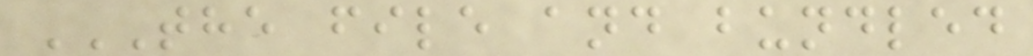THE FILE AND BUNDLED
